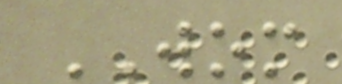WOM
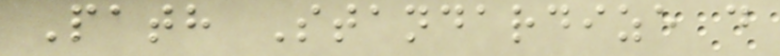Path Standardize d
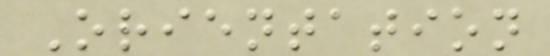Orientation
